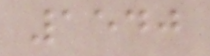1540
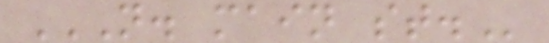N. MAIN ST.
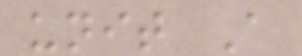unit A
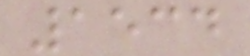1534
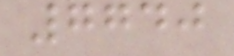7740
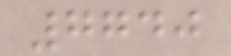7740
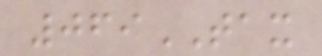069TAX
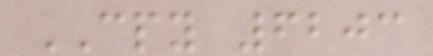CPY 6203
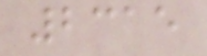2315
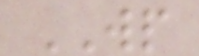WP
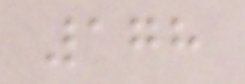178
